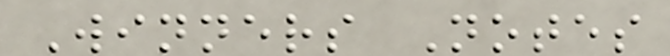Winners Notes
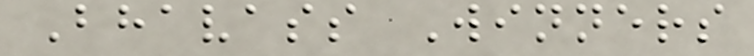Bhavass Winners
